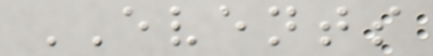EVENTS
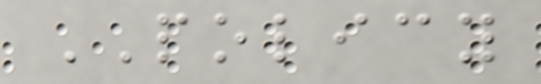POLICY
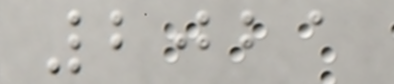2021
